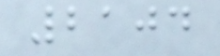2104
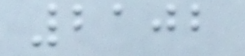2102
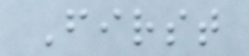First
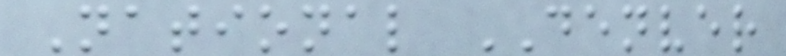National DENVER
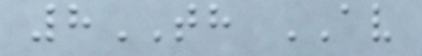8TH AV
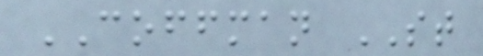COFFMAN ST
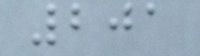201
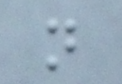n
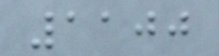1100
